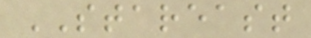STAREAST
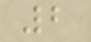2
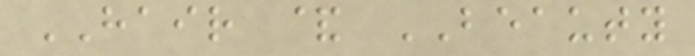HAIR & BEAUTY
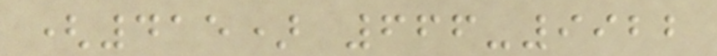(415) 666-9922
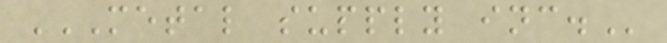METAL SUPPLY INC.
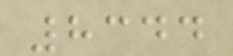8344
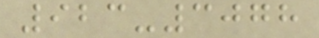923-3078
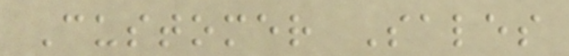Customer Sales
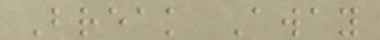Break Away
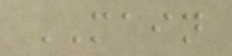MAIN
